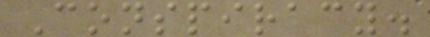Conspiracy.
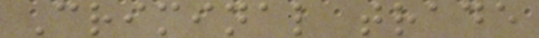Criminal trade
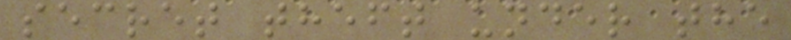secret theft under the
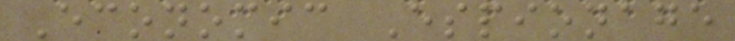Economic Espionage
